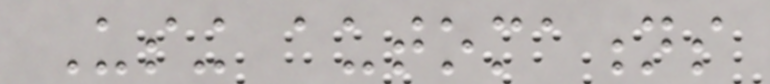Using automations
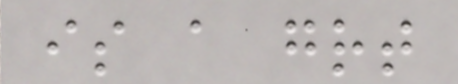is a great
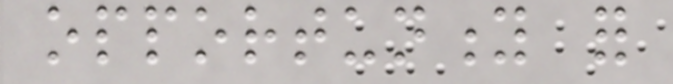opportunity for
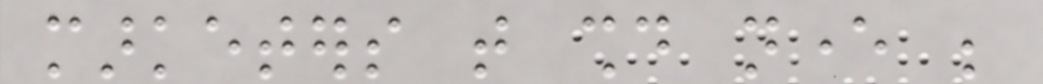marketers that should never be
